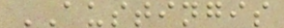AUSTINGIS
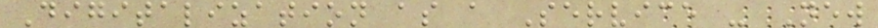Digitalization as a Service - New
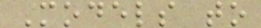Models to
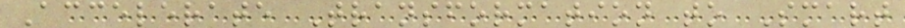Accelerate Transformation to Smart
